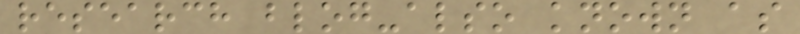research blog-also known as
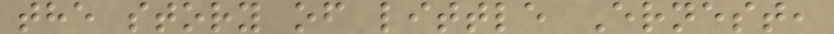the story of little Ernest,
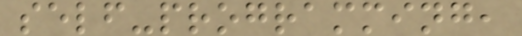self-programming,
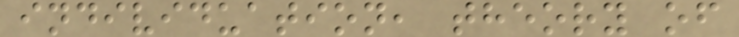individuation, theory of
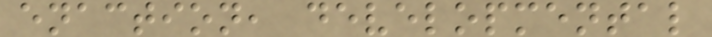enaction, developmental
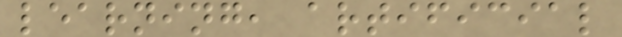learning, artificial
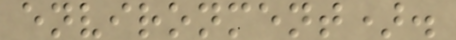environment).
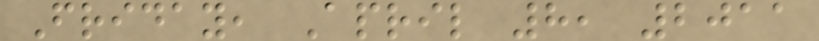Friday, April 8, 2011
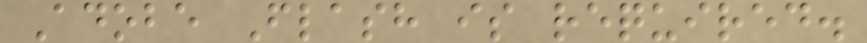Adobe Flash is required.
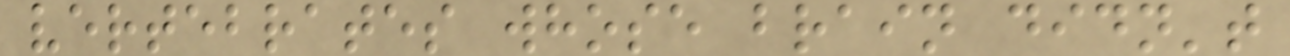vertebrates whose brain didn't
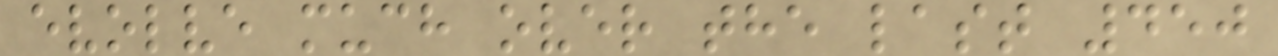evolve much over the last 450
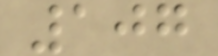107
